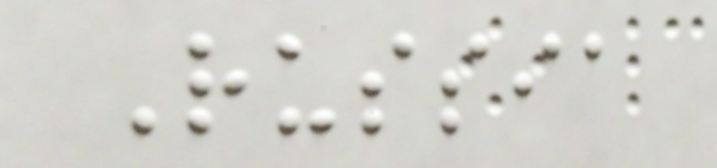Russia
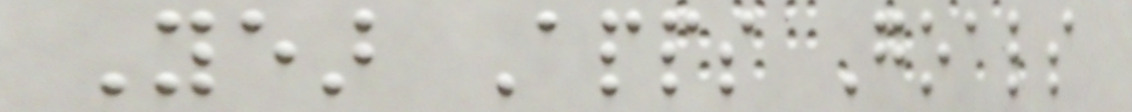Year Apps Goals
